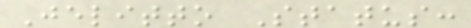Jelitto Status:
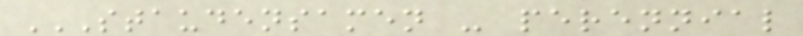STAUDENSAMEN - PERENNIAL
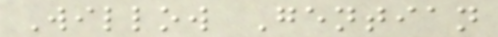Willow Gentian
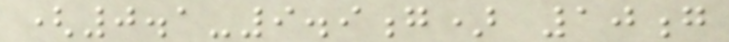(0.1-9.9g) 10g
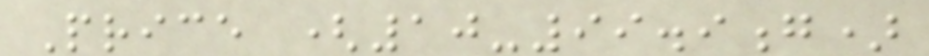Price (10-99.9g)
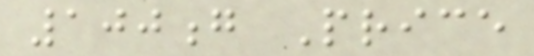100g Price
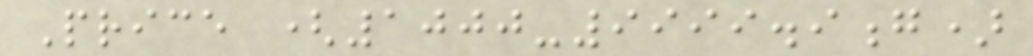Price (1000-9999.9g)
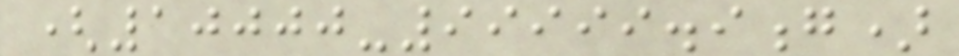(10000-99999.9g)
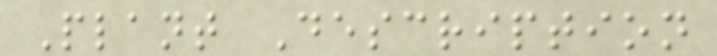Plant Description
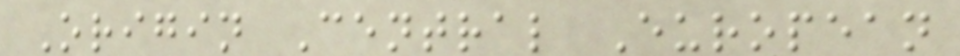Origin Central European
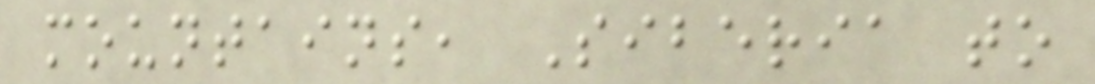mountains, Siberia to
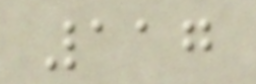117
